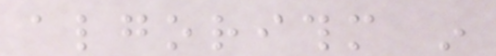algorithm in
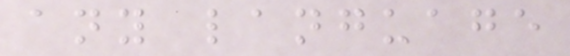any language
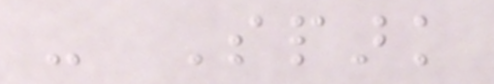- Spark
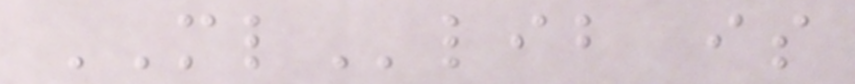MLlib is
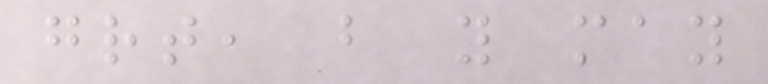great, but you may
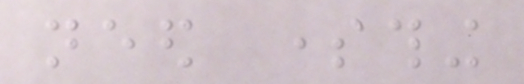need something
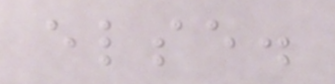else.
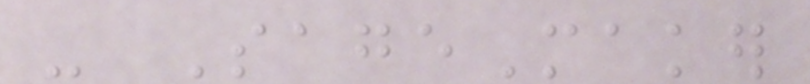- SageMaker
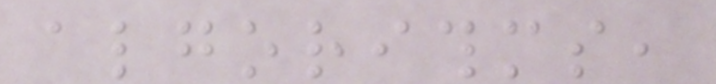algorithms,
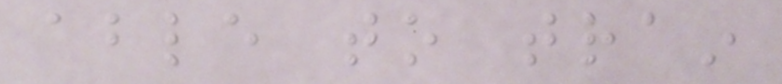able to train
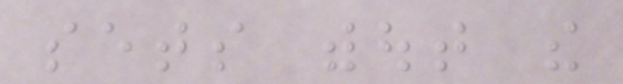sets without the
